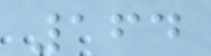164
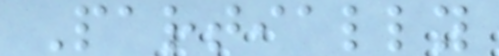Partially
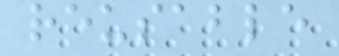reusable
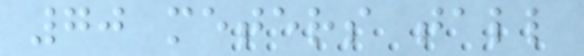70 meters tall
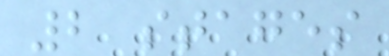2 stages
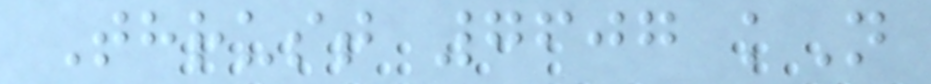Thrust 7607 kN
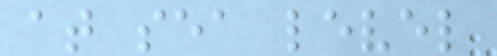at sea level
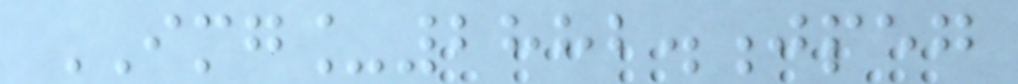IMG_2882.jpeg
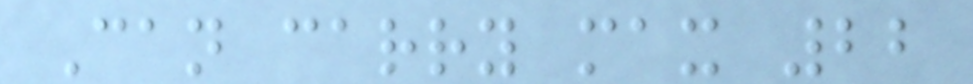Can carry max 22
